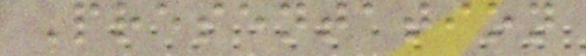Presentation
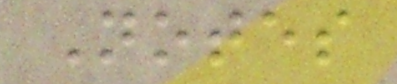Notes
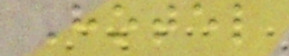Hotel
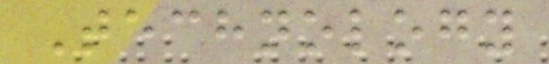Technology
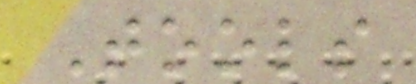Tools
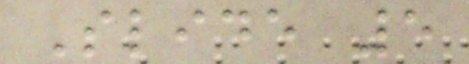Slide 5
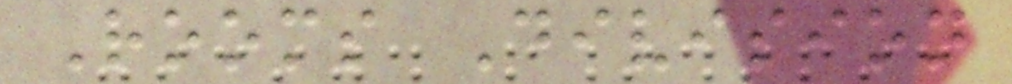Rooms Division
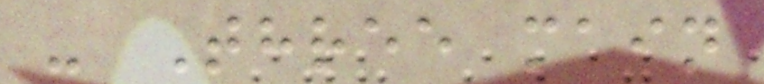- Three main
